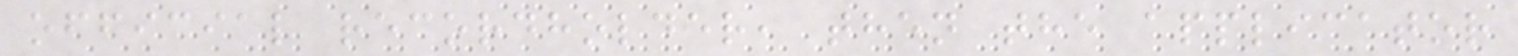official recordholder, then the applicator
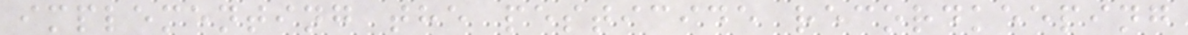implementing the pesticide recordkeeping
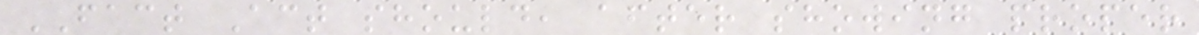FACT Act should, after showing proper
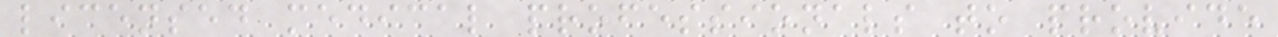licensed medical professionals to provide
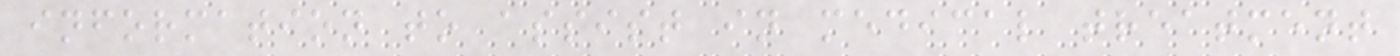information to assist in medical treatment
